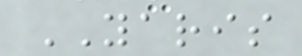YARIS
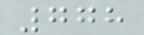778
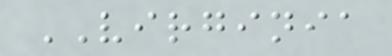VIRGINIA
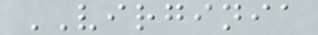VIRGINIA
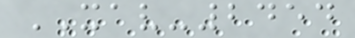XAV-2454
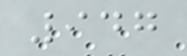947
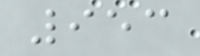953
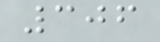306
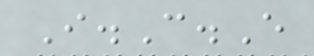I.C.E
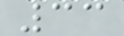33
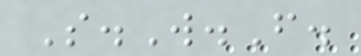S.W.F.
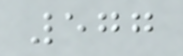577
